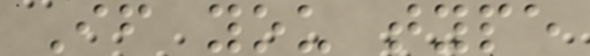If you type
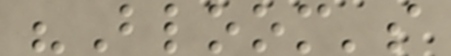"Bloom's
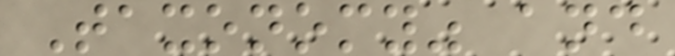Taxonomy" and
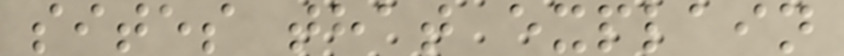sites that explain
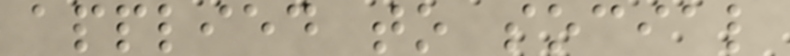applied to social
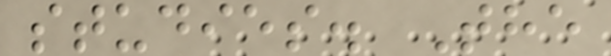studies. The
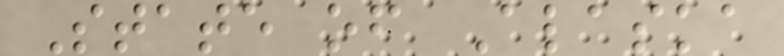State of Alaska
